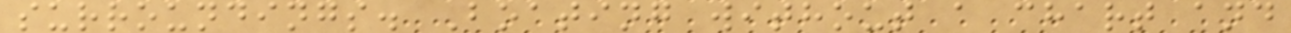surroundings. Boating without a chart and
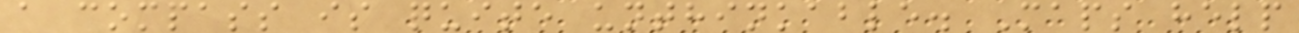a compass is quite unthinkable. Maps help
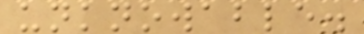unknowable.
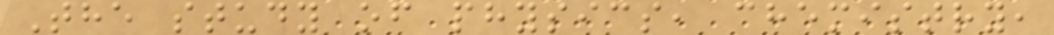The study of physics, chemistry,
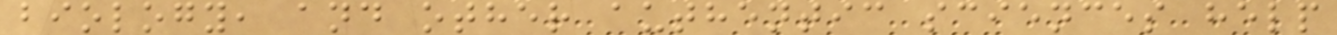biology, and other authentic sciences help
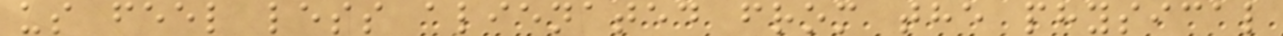us feel less alienated from the physical
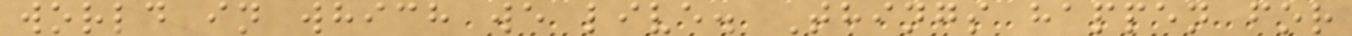world in which we live. Things happen for
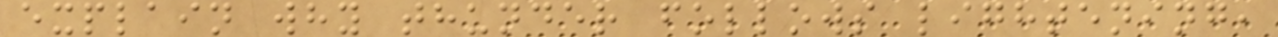explain why thunder follows lightening,
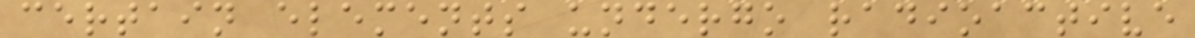certain elements undergo radioactive
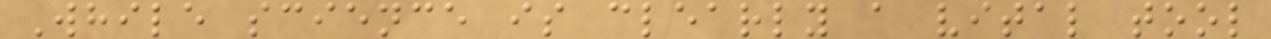While science is clearly a vital tool
